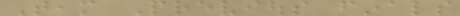Team Previous finals
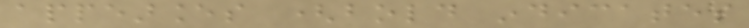appearances (bold indicates
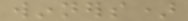winners)
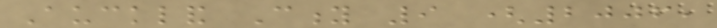Auckland City 9 (2006,
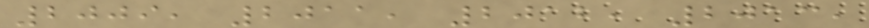2009, 2011, 2012, 2013,
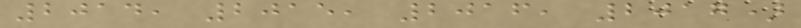2014, 2015, 2016, 2017)
